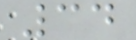34
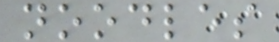noodles
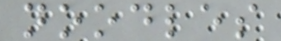noodles
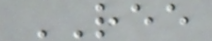REE
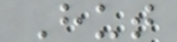Hut
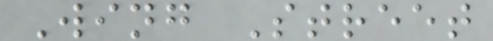Wing Street
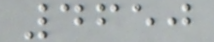4650
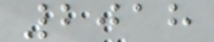2018
